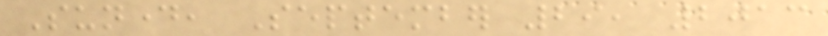Sunday, September 29, 2013
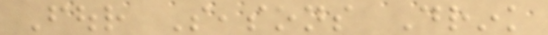Four Seasons Drink
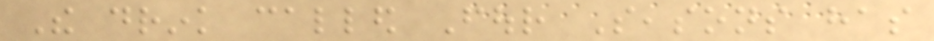The drink called Four Seasons has
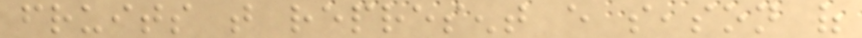fruits that represent every season of
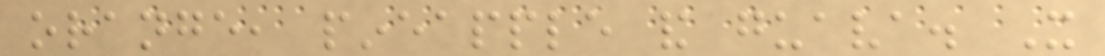orange, pineapple and guava. It
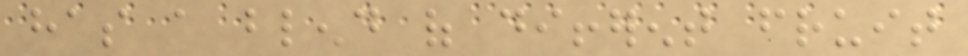has a blend of different fruit
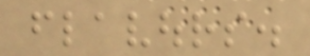flavours.
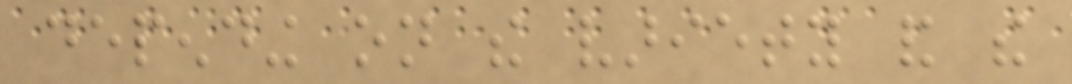depending on the variety and the
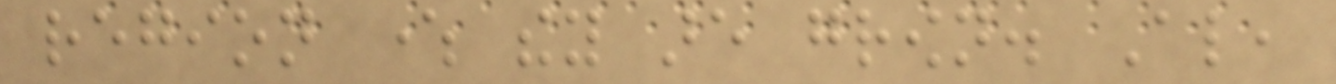region where they are grown. Also,
